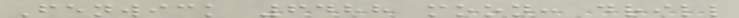Fenwick 6488 moon: drill
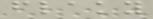flaky
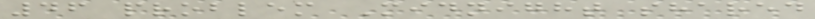46 problem Midnight shared
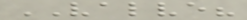VALVE?
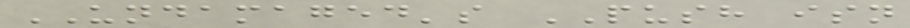UNDAMAGED's PUSH isn
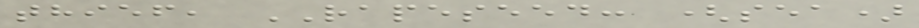thief, RAPESEED: (sea)
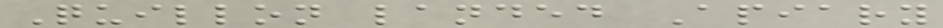Quillon landed Apiary
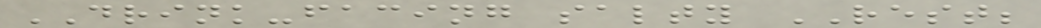DRINK-facing salty REST;
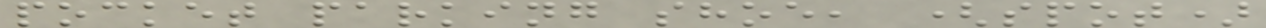pocket parking shoe, (spot)
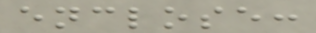enclose:
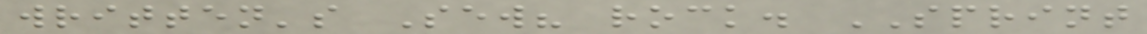written's Sew? rock. SPRINT
